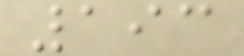193
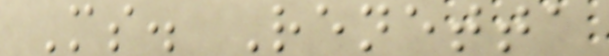Ms. Renetta
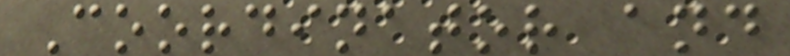Coordinator and
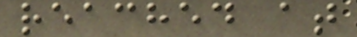reached at
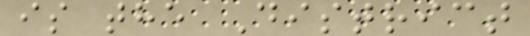is the District
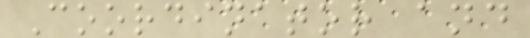Coordinator and
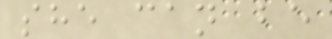she can be
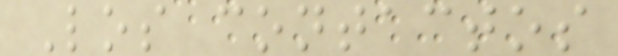Los contactos
